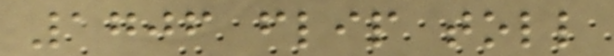1706 flip toll
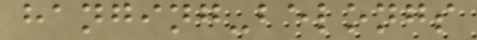hanging-belongs
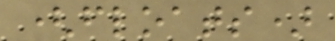(floats)
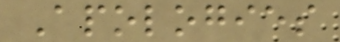Apologies
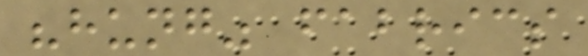"hung" fabrics
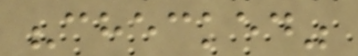"checked"
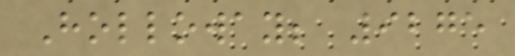Holloway; 9275
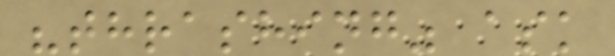"thrashing" ask
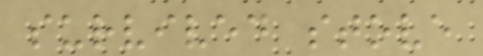survived stove
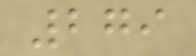279
